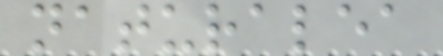naturalea
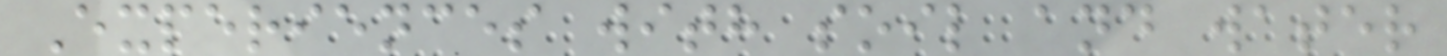Experiences with soil and water
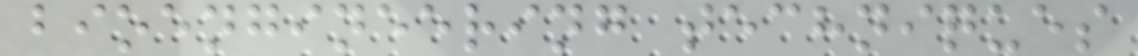bioengineering techniques
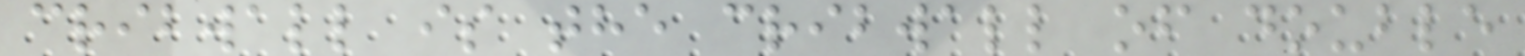cribwall is the cribwall of double
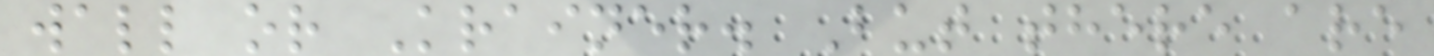wall or Krainer. But there are
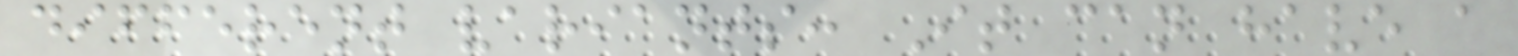different variants: It can have a
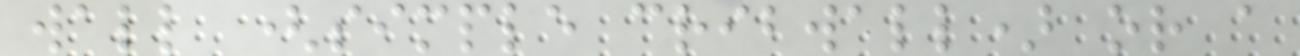wall (simple cribwall) or a
